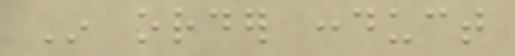In order conduct
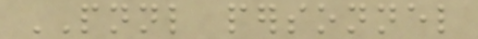PNNL personnel
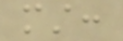must:
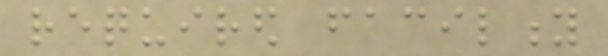required facility
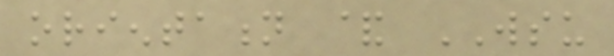orientation & WSU
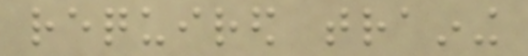required training
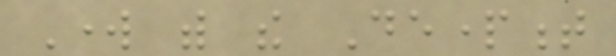Work with the Department
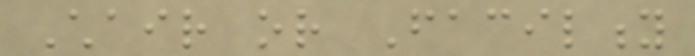Chair or Facility
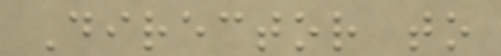Director to
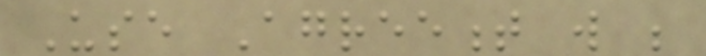Use Agreement will be
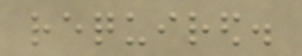required.
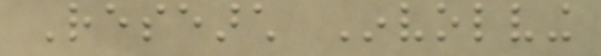Research Involving
